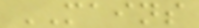MAINS
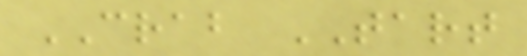CRAB TART
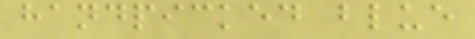handpicked blue
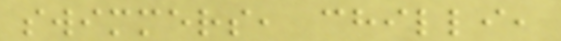swimmers, chilli,
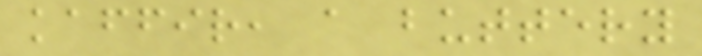kaffir, a buttery
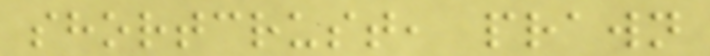shortcrust, prawn
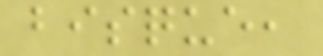bisque,
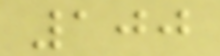100
